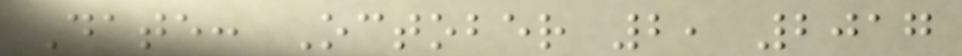Date: October 2, 2017
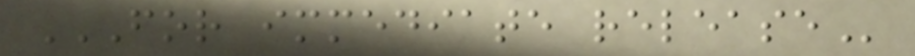FOR IMMEDIATE RELEASE
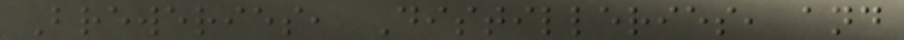Breweries, Distilleries, and
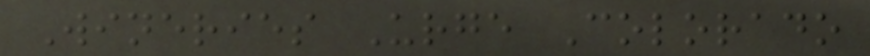Wineries Urge Colorado
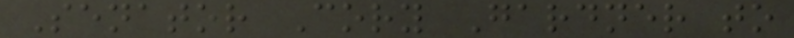Senator Cory Gardner to
